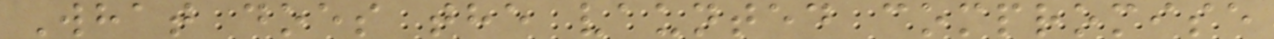What does the vaunted compromise
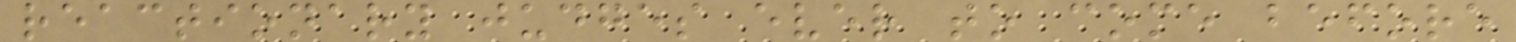reactionary judges ever to come before
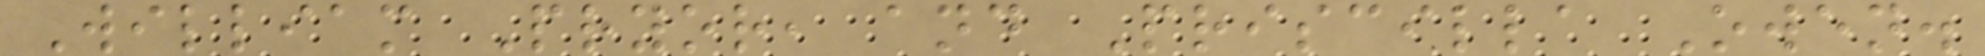William Pryor, and Priscilla Owen.
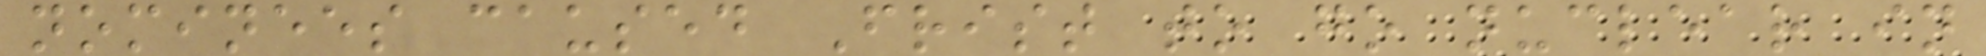nominees caused Frist to go nuclear in
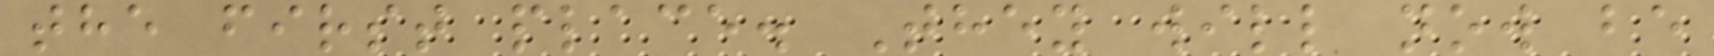the first place. They will now be
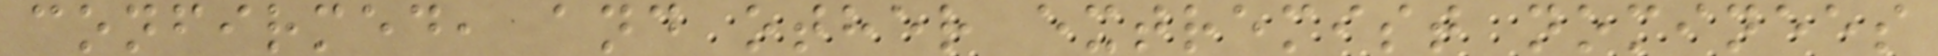confirmed, and other extremist nominees
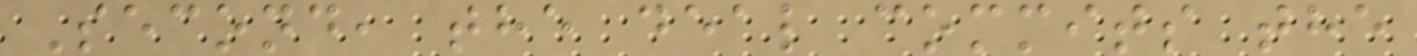Second, the deal commits the
